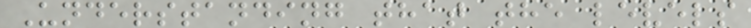Understanding that the levels
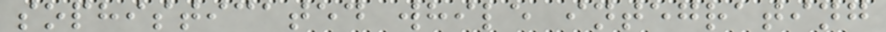sophisticated while integrating
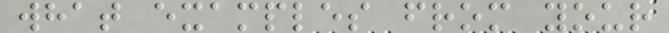what examples from your
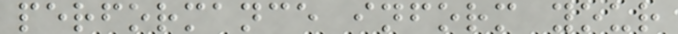performance inform your
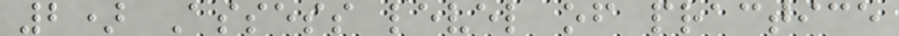2) Assess level of practice
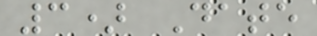3) Date
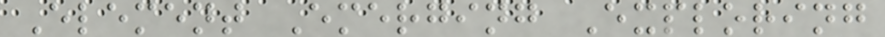Element Emerging Exploring
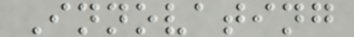Innovating
